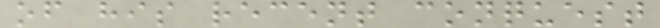of his recent conquest
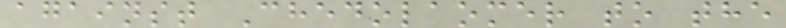against Chedolaomer to the
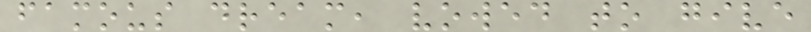famous dream, vowed to give
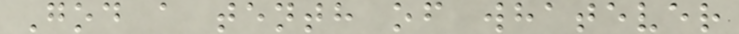God a tenth of whatever
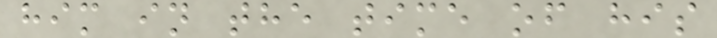him in the time of his
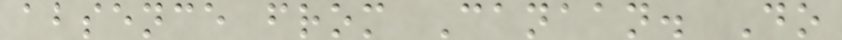absence from Canaan. Do
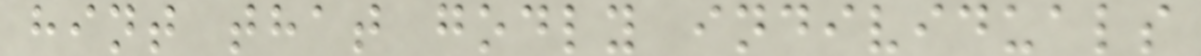hint that godly individuals
